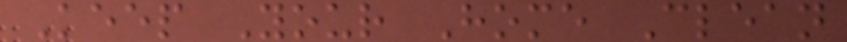Keep Your Home Clean
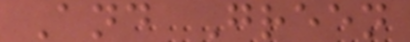And Green
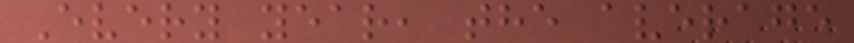Every year, the average
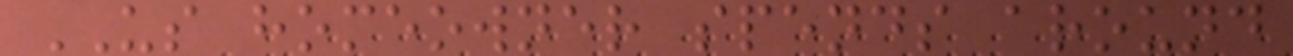US homeowner spends around
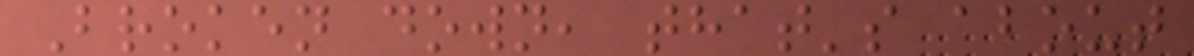Broken down, that's about
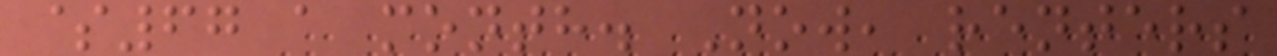$67 a month. Now, renters
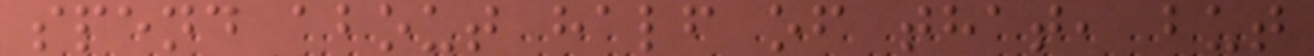spend about half of that, but
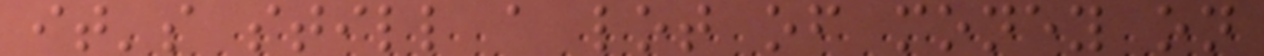it's still a lot of money on
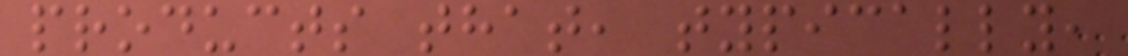products that, typically,
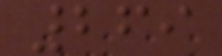269
